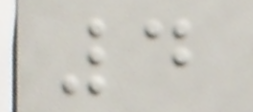4
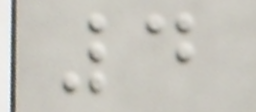4
